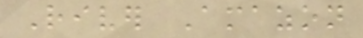River Amazon
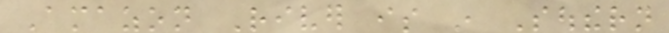Amazon River is in Southern
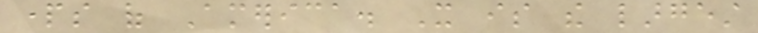parts of America. It is the largest
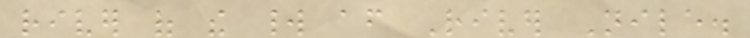river of the world after River Nile.
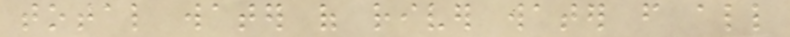total water of river water from all
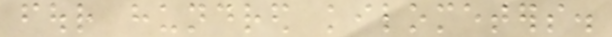four hundred kilometers.
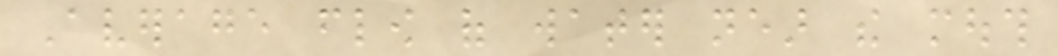Average flow of water near the mouth
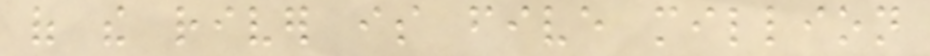of the river is five million
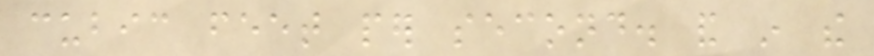cubic feet per second. and in the
